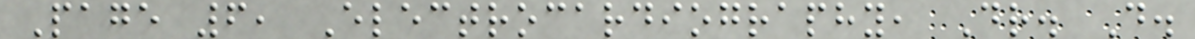Page 6, Electrocardiography, Dr. D.
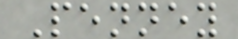Penney
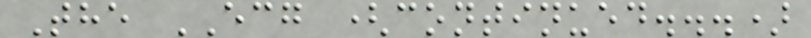The ECG (continued...)
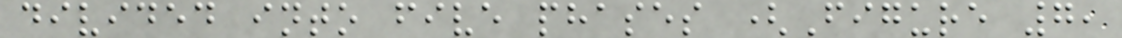divided into five phases (Figure 7,
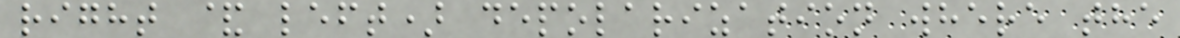right & left) depolarization where the
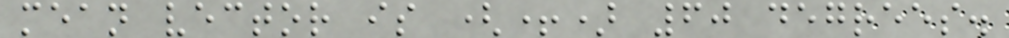mean vector is (+) 60 degrees.
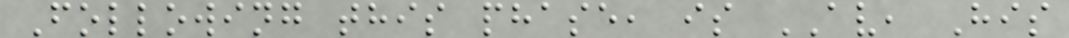Following this phase, is AV, His
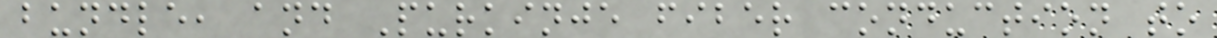bundle, and Purkinje fiber conduction to
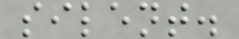silent.
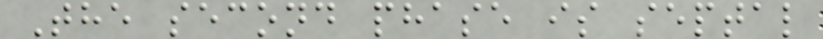The second phase is septal
